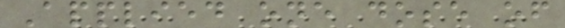Applied one dose of
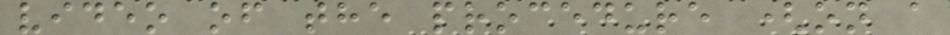video of the procedure (on a
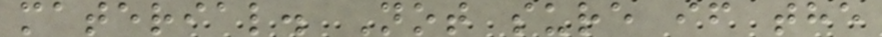material. Not sure if the
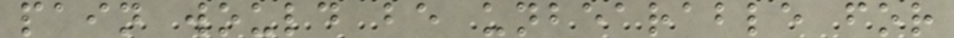pain would be unbearable for
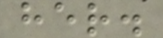her.
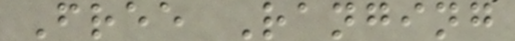Free Ranging
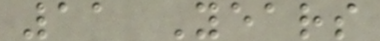11 Years
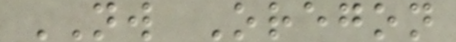NW Oregon
